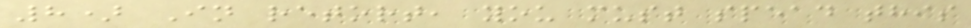8) In retort, you must spead this
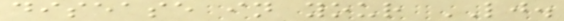disease in your LJ.
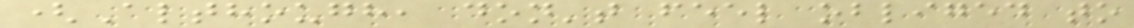(Although, don't feel obliged to
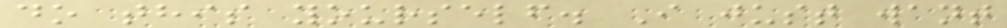do this yourself. I just want
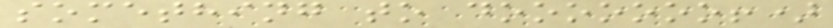something to dooooooo!)
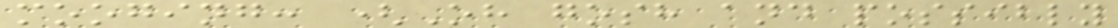mooging: (Oh gosh and possibly
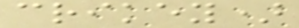crikey)
